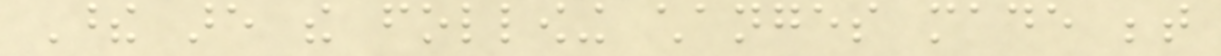These are the following changes made between
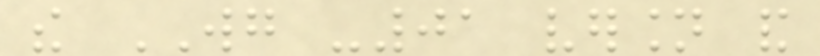the WG -01 version and
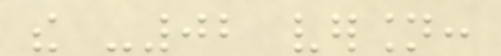the -02 version:
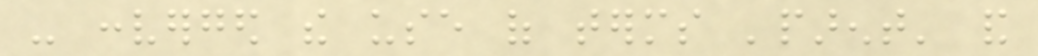- converged the use of terms 'parent' and
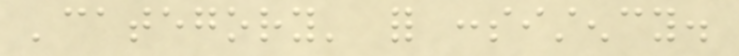'category' for consistency.
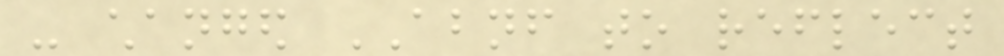- changed ABNF to reflect
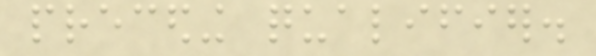preceding qualifier.
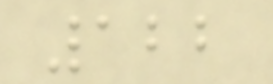122
